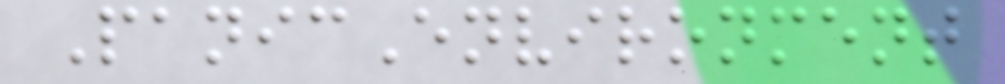PanicEnvironment
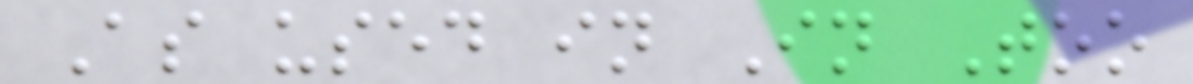As used in In Too
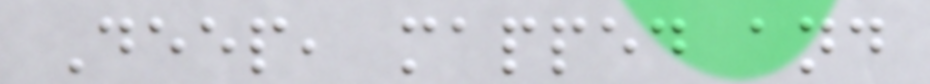Deep, mapped and
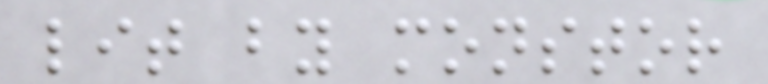lit by monstor
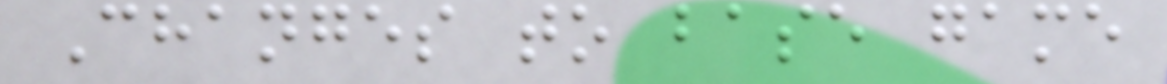Changes to base game
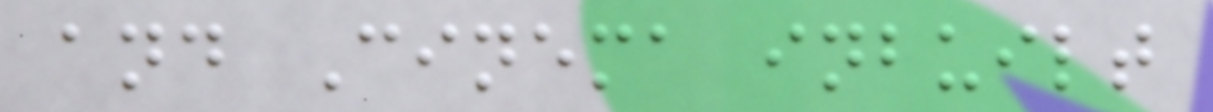and Cinema inbuilt
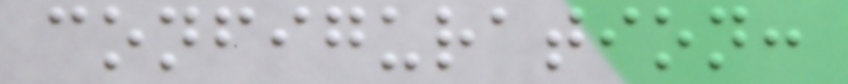configuration:
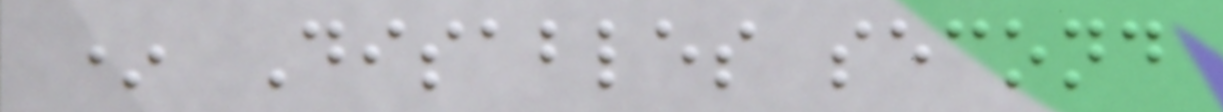* Disables second
